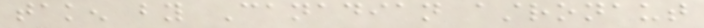taken by Canadian astronaut
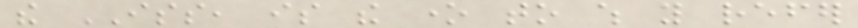the ISS, is the one to which you refer
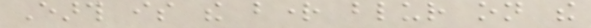Earth is the bright blur on the
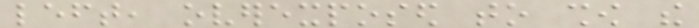left, overexposed to show the
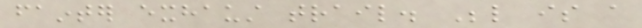fainter exhaust trail. Below is a
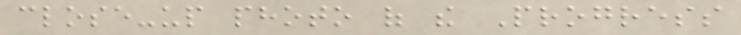close-up photo of the Progress
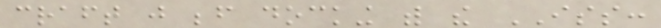craft just before docking with the ISS:
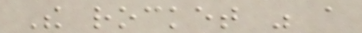The rocket was a
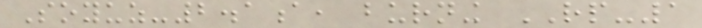Soyuz-2.1a, burning RP-1
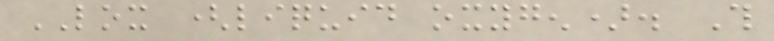LOX (liquid oxygen). This
